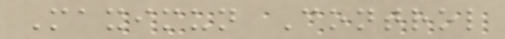Maximun Control
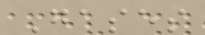Gases
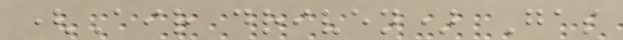(Air driven) Gas
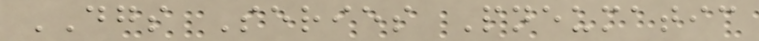DGS Series Pneumatic
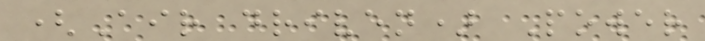(Air driven) Power
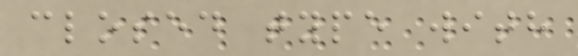closed type with
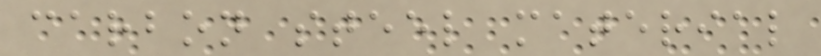carbon steel material
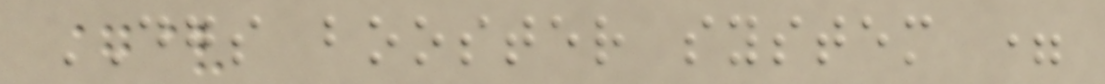DGS booster system =
